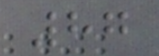87
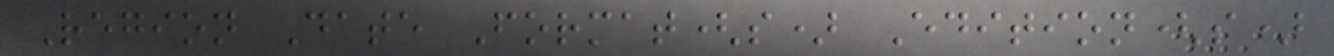Region Date Format(s) Edition(s)
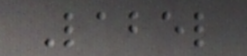Label
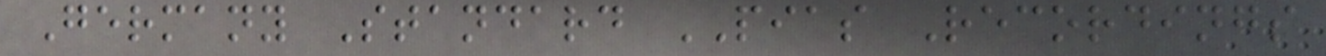Germany Standard PIAS Recordings
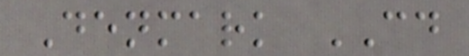Denmark CD
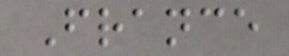France
